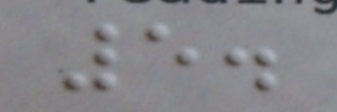5.
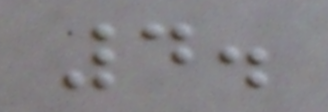4.
